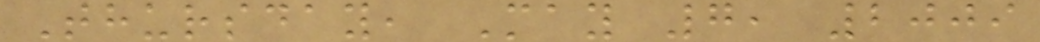Thursday, May 7, 2009
